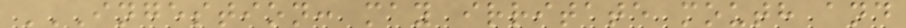INGESTION: MAY IRRITATE MOUTH AND
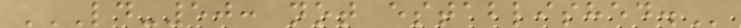LD-50: NOT ESTABLISHED.
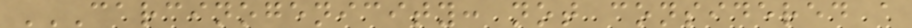CARCINOGENICITY: NOT CONSIDERED A
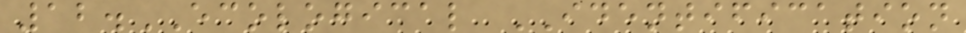12.ECOLOGICAL IDENTIFICATION
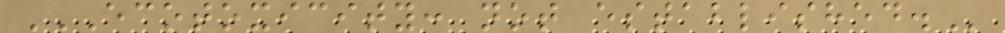ECOTOXICITY: NOT ESTABLISHED.
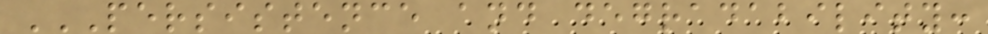PERSISTENCE AND DEGRADABILITY:
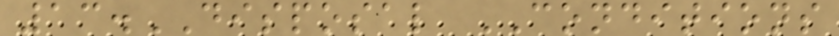13.DISPOSAL CONDITIONS
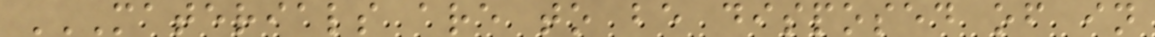MATERIALS ARE TO BE DISPOSED OF IN
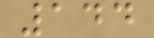144
